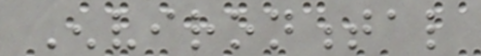Environmental
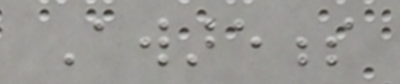Awareness
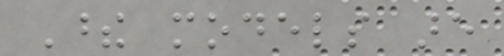These models are
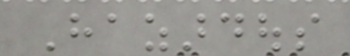Hazardous
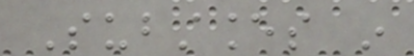Substances in
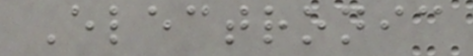Electronic
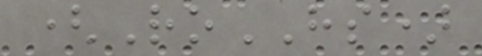(RoHS)
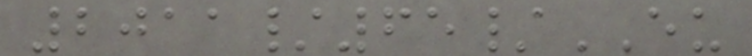2011/65/EU
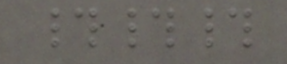###
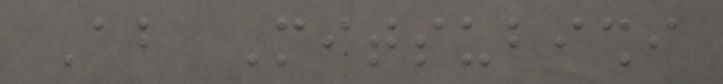About Mitsubishi
